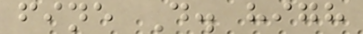fine D. high
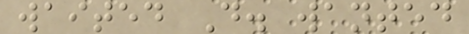waited D. wanted
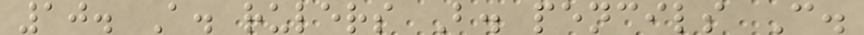10. A. rulers B. pencils C.
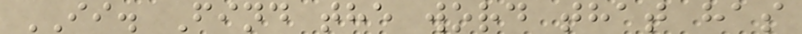II. Find the word that has
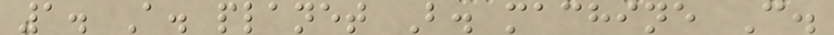1. A. planet B. machine C.
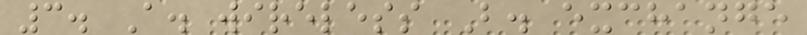3. A. wireless B. exchange
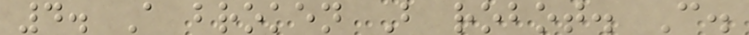4. A broken B robot. C.
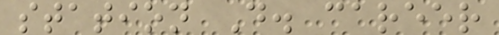station D. career
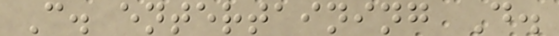C. entertaining D.
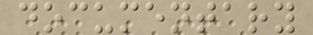documentary
